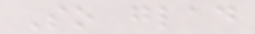So glad
